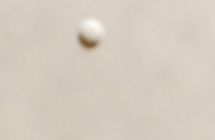a
